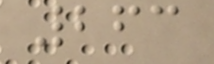263
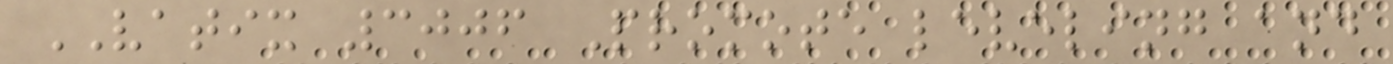VATIX 3006 Promote leveling and
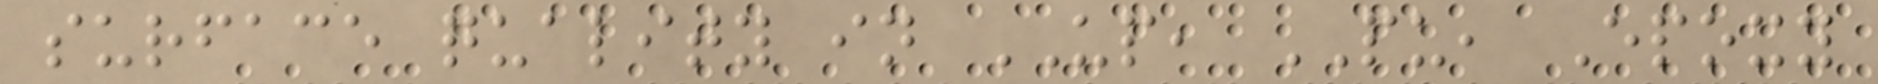surface quality in UP, PU, Epoxy
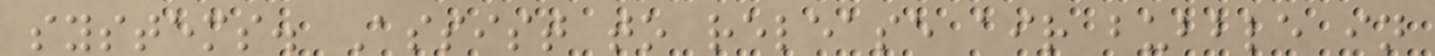systems. Assist to release air bubble in
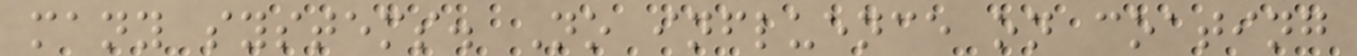many systems. No influence on coating
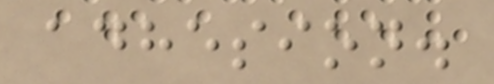adhesion.
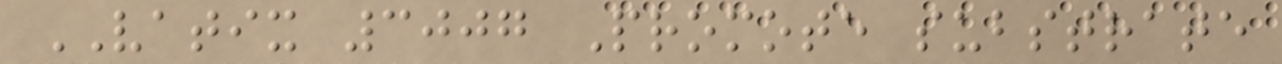VATIX 3007 Promote substrate
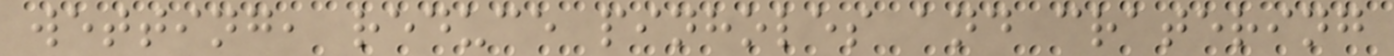wetting, reduce pinholes and cratering
